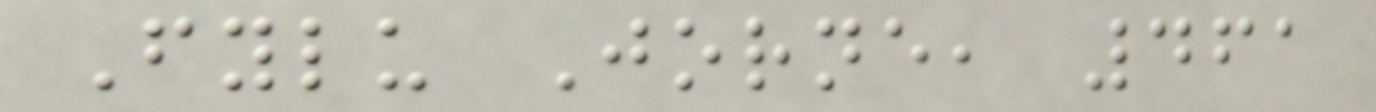Fylu Jorne, 461
